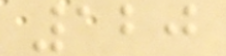120
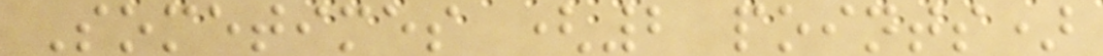Sometimes (2 points)
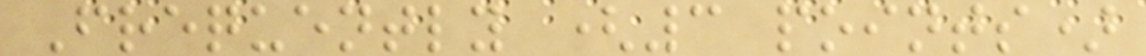Frequently (3 points)
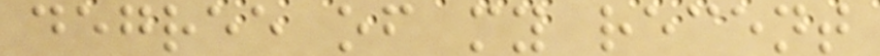degree of my recent
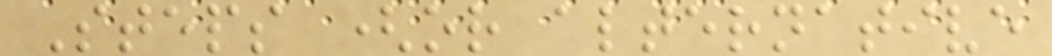Steps (or alternative
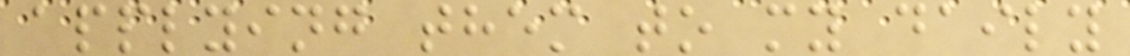applying them to my daily
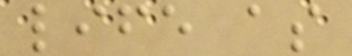life as
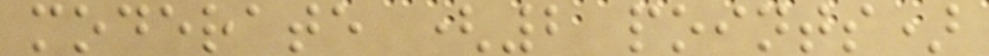moderate (2 points)
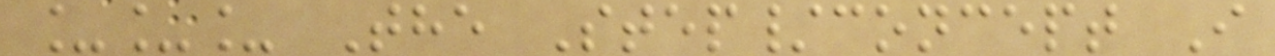___ The Step/concept I
